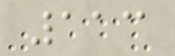113
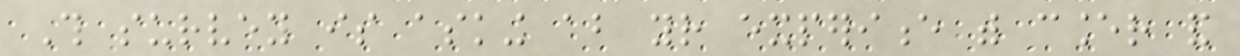This survey is asking about your experience with cancer and
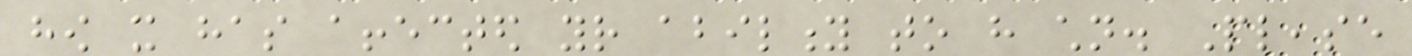how it has affected your ability to have children. Please
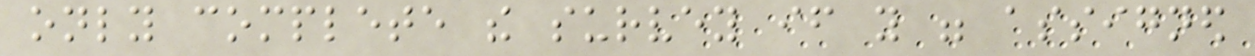only complete the survey if you were assigned
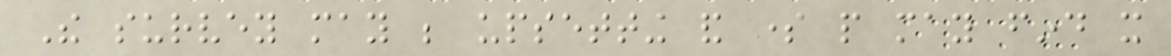The survey may be upsetting and some people may find it
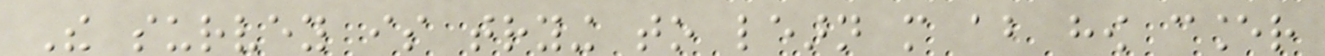The survey is trying to learn more about how cancer
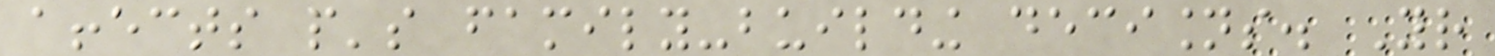affects people's family-building decisions. Your
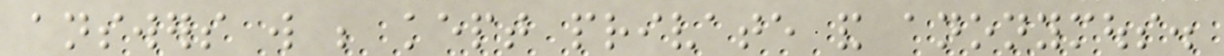answers will be kept private and anonymous.
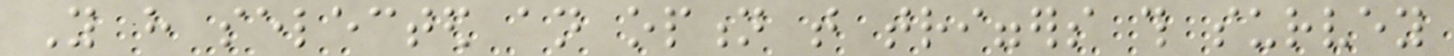You have selected an option that triggers this survey
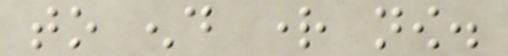to end right now.
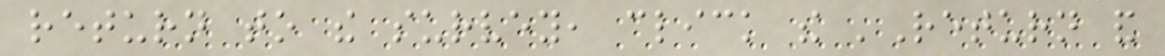return to the survey, click the 'Return and
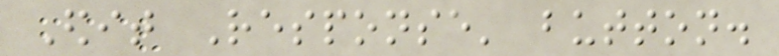Edit Response' button.
